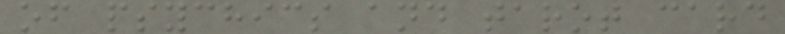of psychics and tarot card
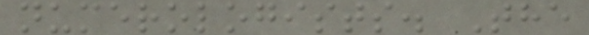numerologists. The
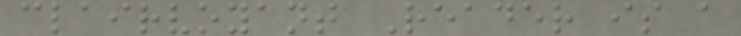clairvoyant Reader is a
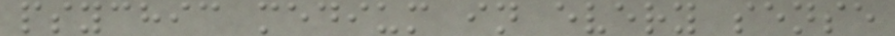psychic medium in every sense
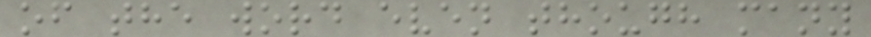of the word even though many
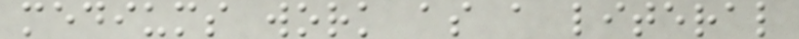mediums work as a literal
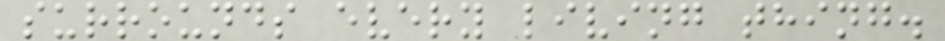surrounds every living thing.
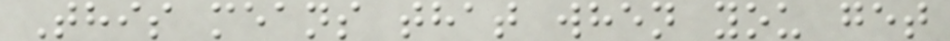This means that when you get
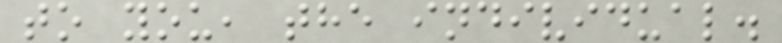to you, the individual.
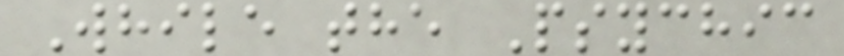While the Psychic
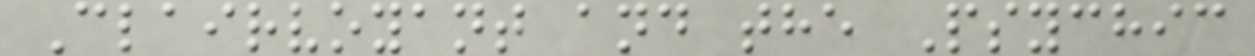Clairvoyant and the Psychic
